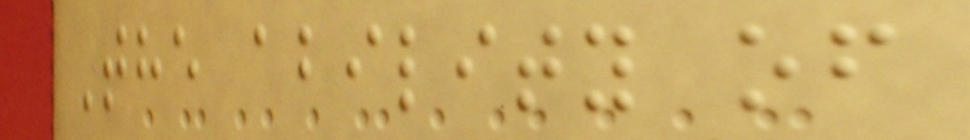The ability of
